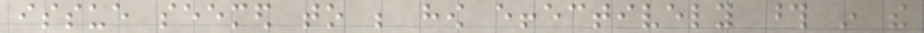issue seemed to be how effectively those in the
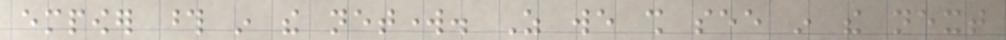empower those in the network. As we shall see in the next
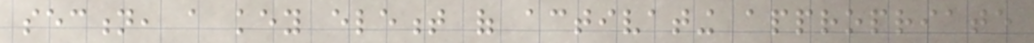section, a key element of activating appropriate
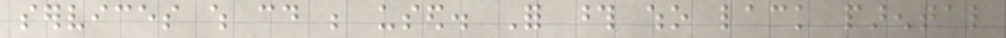services which could be used. For those who lack parental
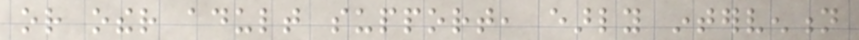or other adult support, early intervention
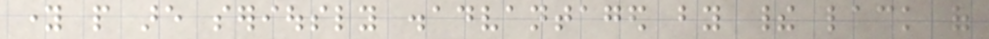young people are seriously disadvantaged by their lack of
